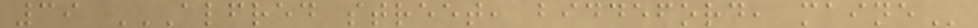39 ALFRED STREET, BIDDEFORD, MAINE
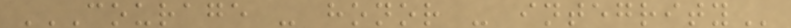COURAGE - HONOR - INTEGRITY
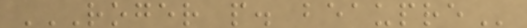ROGER P. BEAUPRE
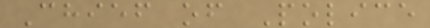Chief of Police
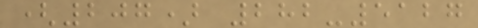(207) 282-5127
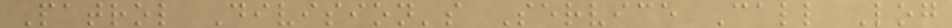Patrol Division's Service Call Log
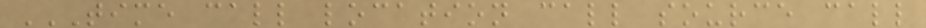TIME CALL LOCATION CALL SOURCE CALL
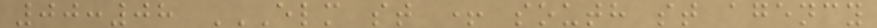00:08 ELM ST + SOUTH ST AGENCY
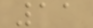11
